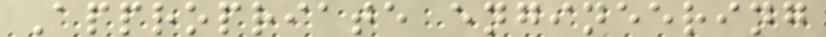Appropriate engineering
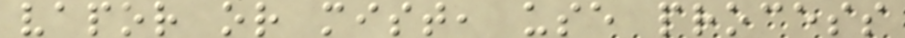vapor or mist, use process
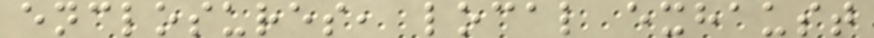enclosures, local exhaust
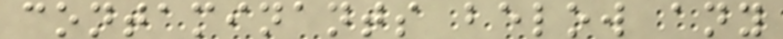contaminants below any
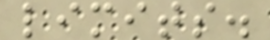limits.
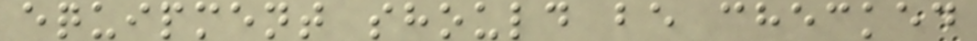equipment should be checked
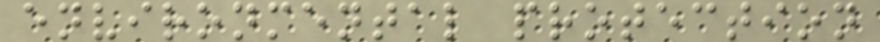environmental protection
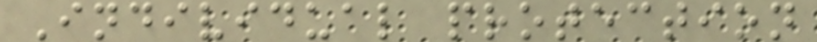Individual protection
